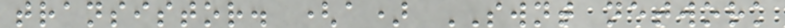transistor. (a) SWNT network
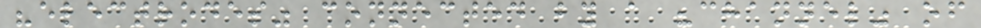"electrodes" connected by a "channel" of
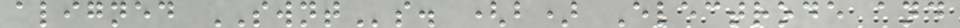aligned SWNTs. (b) Electrode and
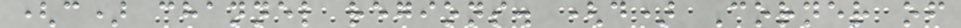(c) channel regions. (d) Corner of
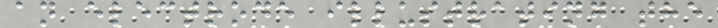an electrode illustrating the
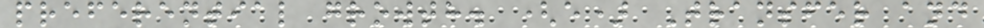preferential growth. (e) Transfer and
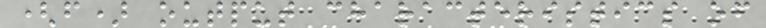(f) output characteristics of
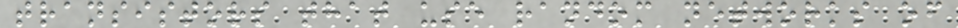transistors that use random networks of
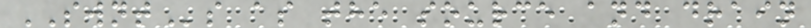SWNTs as the source and drain
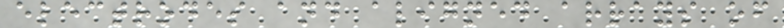electrodes and aligned arrays of
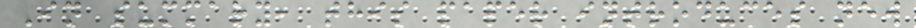In summary, this paper introduces new
